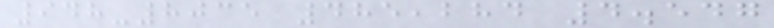948-8035 485,284 4.547
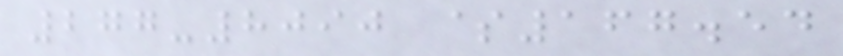277-8090 $167.54
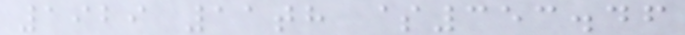1929 11th $353.46
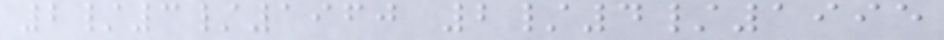2/3/1960 2/4/1995
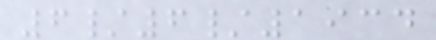6/6/1934
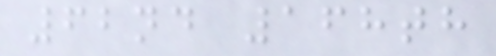62nd 168th
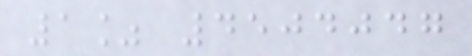1% 4504047
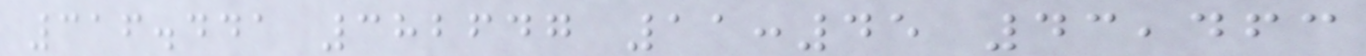316.441 382647 11:45 43,463
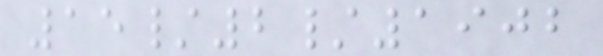15/2/1902
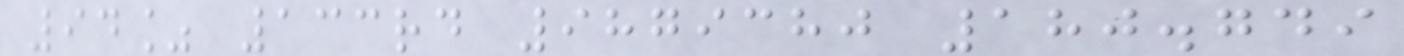94% 133rd 9879380 180.749
